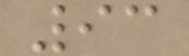93
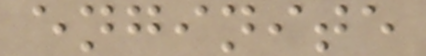enginite
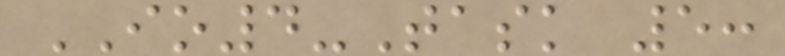IO4-Task 5:
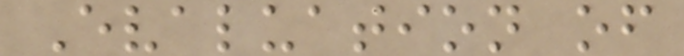Evaluation of
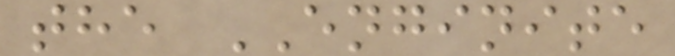the ENGINITE
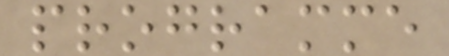programme
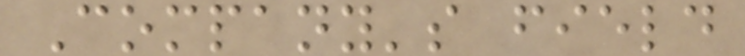Company's field
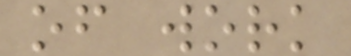of work
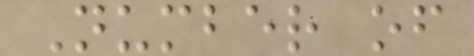Number of
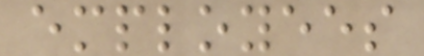employees
